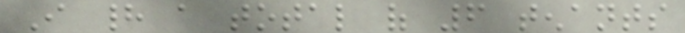I had a total of 6 tenants
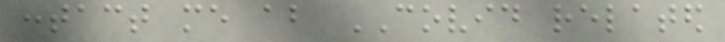contact me about COVID related
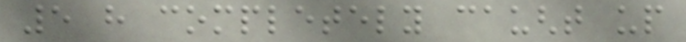5 have completely caught up
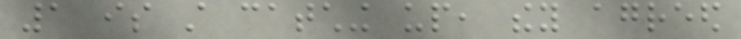1 is still catching up, they agreed
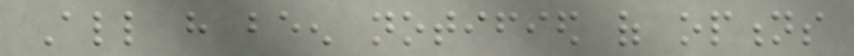All have been notified of options
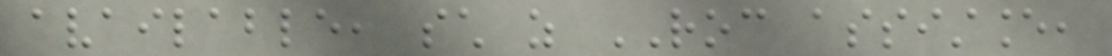available, such as ROC assistance,
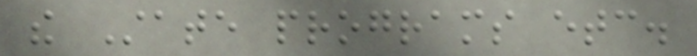the State programs etc.
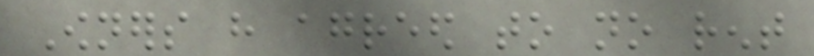Owners have agreed to no rent
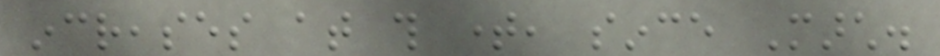increases at this time, since March.
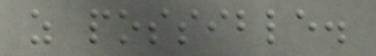as possible.
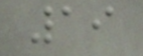19
